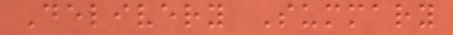Delivery Summary
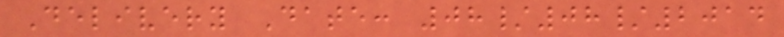Delivery Date: 08/08/2014
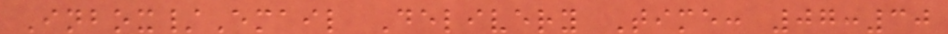Inbox/Email Delivery Time: 07:30
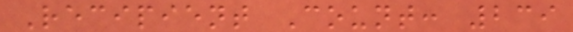Recipient Count: 239
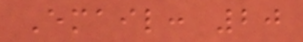Email: 20
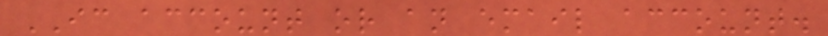IC account or an email account.
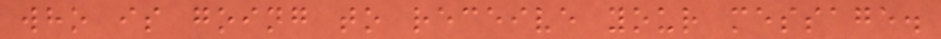who is going to receive your message.
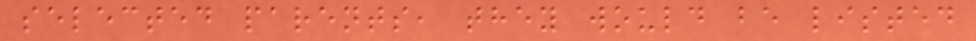selected parents, they would be listed
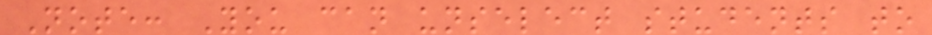Note: You can unselect students to
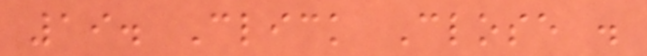19. Click Close .
